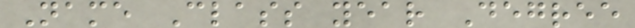Name Class year Degree
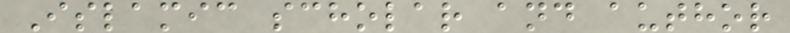Islamic scholar and author
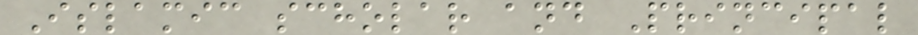Islamic scholar and Principal
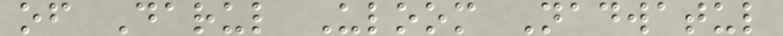of Darul Uloom Nadwatul
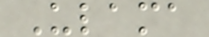Ulama
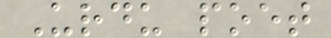Urdu poet
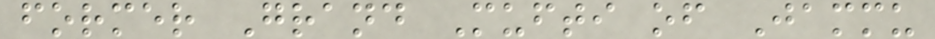former Grand Mufti of Jammu
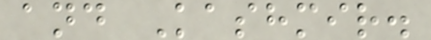and Kashmir.
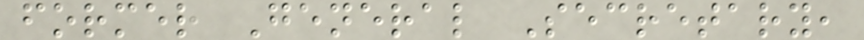former General Secretary,
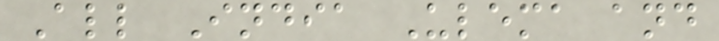All India Ulema and
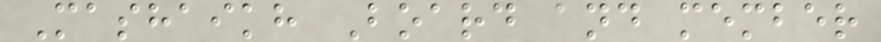Mashaikh Board and member
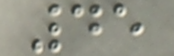45
